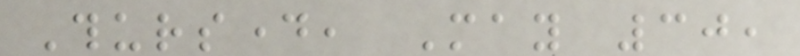Thursday, May 30,
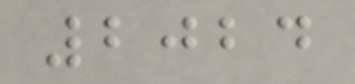2024
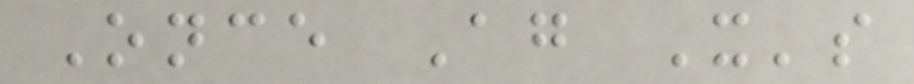Once Again It's
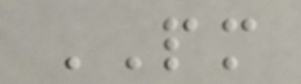PM
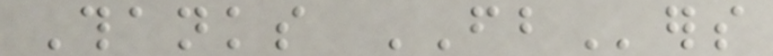Thanks FBers
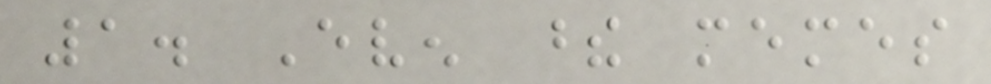1. Even these memes
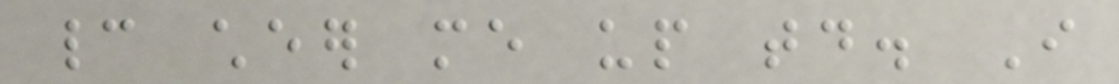cannot cheer me up today. I
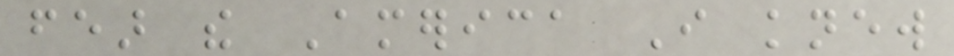fear the America I knew
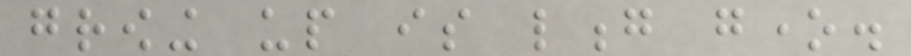growing up is long gone.
